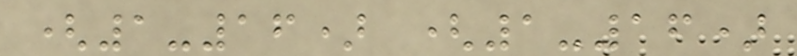(1-16) (1-16)
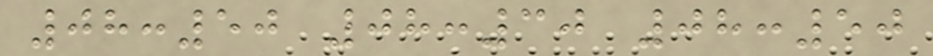08:50 08:30 08:50
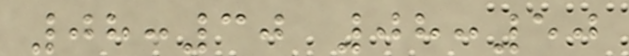08:30 08:50
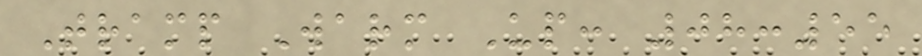Tramp Warm Up: 08:55
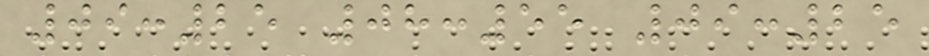09:25 08:55 09:25
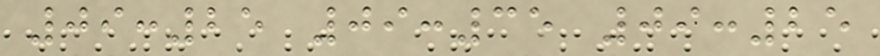09:25 09:35 09:25
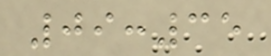09:35
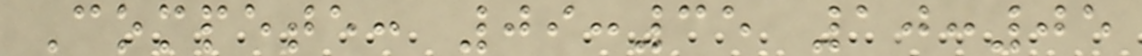Compete: 09:35 10:05
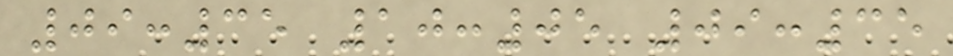09:35 10:05 09:35
